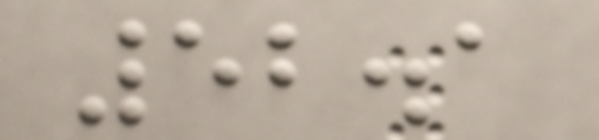52.1
